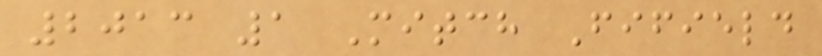2013 1 Mitch Fifield
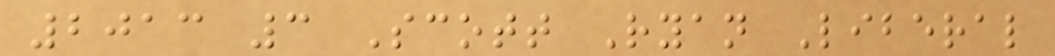2013 3 Scott Ryan Liberal
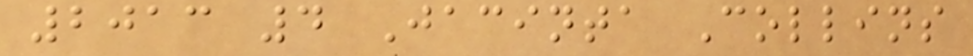2013 4 Jacinta Collins
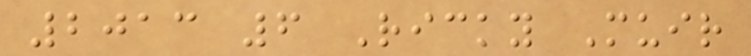2013 6 Ricky Muir
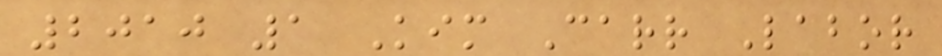2010 1 Kim Carr Labor
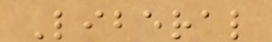Liberal
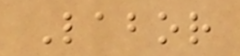Labor
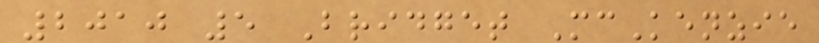2010 5 Bridget McKenzie
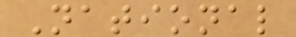National
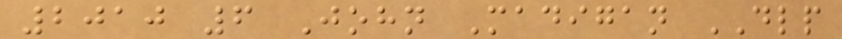2010 6 John Madigan DLP
